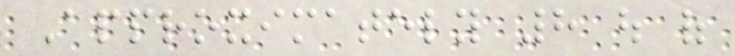Approximately 8 out of
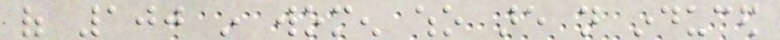of 100 in women who are not induced
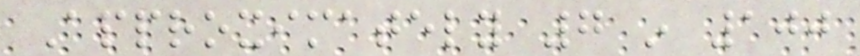Approximately 7 in 100
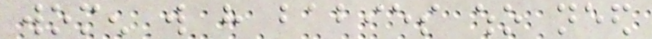women will have babies who need
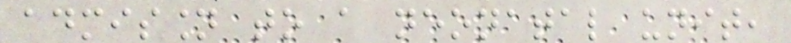admission to a neonatal unit,
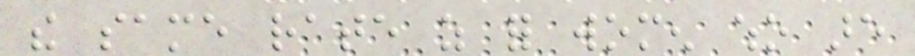the same rate as for women who are
